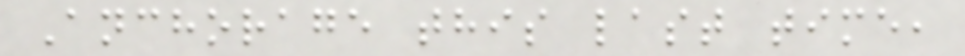Anchorage this last time,
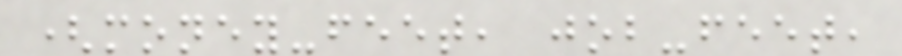(money-feet, job-feet,
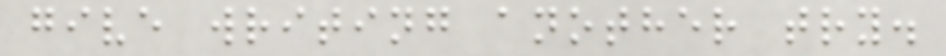give writing another try.
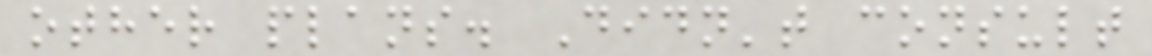other plans. Didn't consult
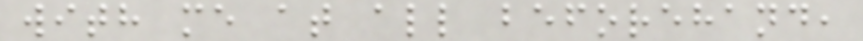with me at all beforehand,
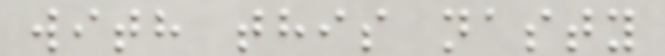with this nasty
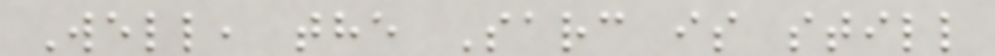Well, the Sarc is still
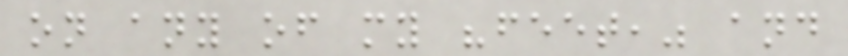on any of my "feet," and
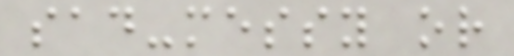sad-messy or
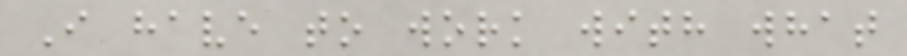I have to work with what
